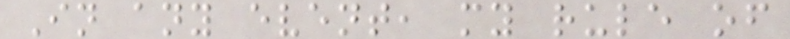In any event, my rule of
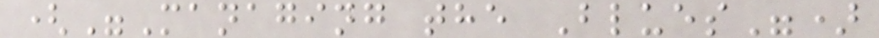("Managing the Blues")
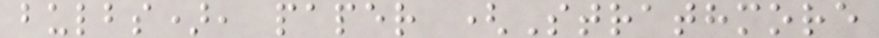bulbs), paper (Strathmore
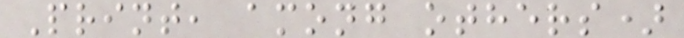Print, among others)
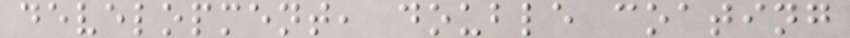development, double coating
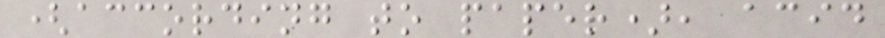(according to paper), acid
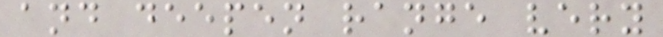and deepen range very
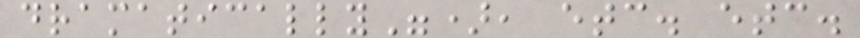dramatically"), etc. etc.
